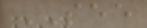SEE
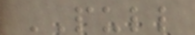PULL
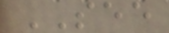SEE
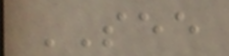SEE
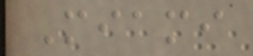Miami
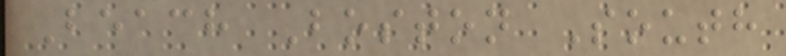Beach Boston South
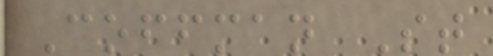Coffman St
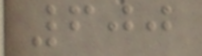600
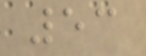53
